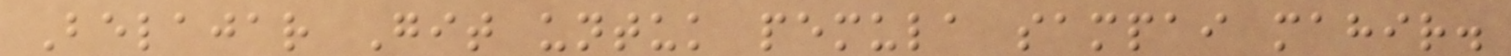Belajar Git untuk pemula sampai mahir.
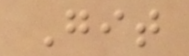Git
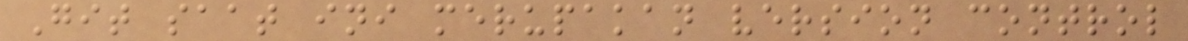Git saat ini merupakan version control
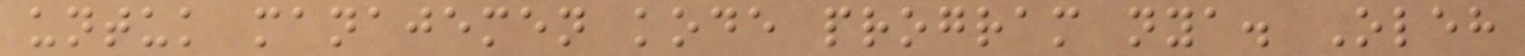untuk manajemen kode program nya. Oleh
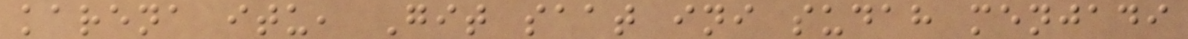karena itu, Git saat ini sudah menjadi
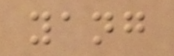yang
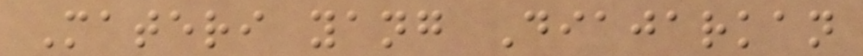Materi yang Diajarkan
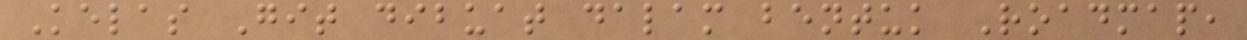Kelas Git dibuat dalam bentuk Roadmap,
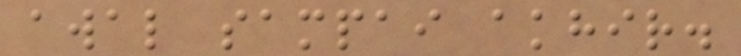awal sampai akhir.
